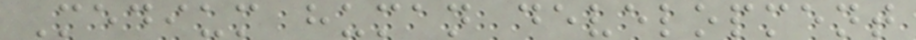Medium human development
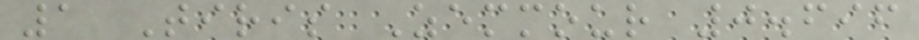1 Tiris Zemmour 0.696
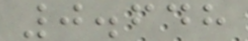0.648
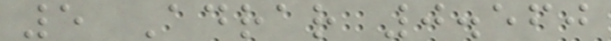5 Adrar 0.560
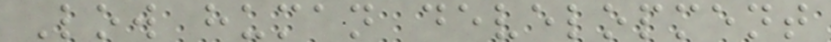Low human development
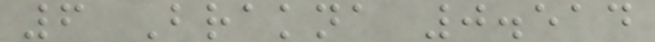6 Brakna 0.514
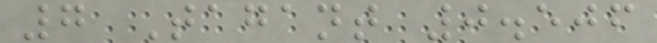7 Tagant 0.506
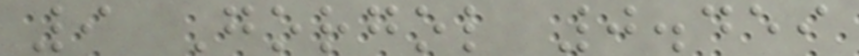9 Gorgol 0.459
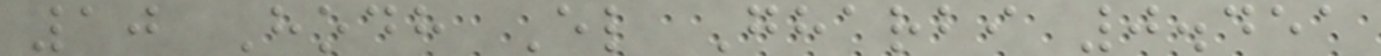10 Hodh El Gharbi 0.451
